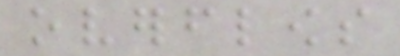overflows
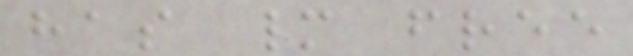has many free
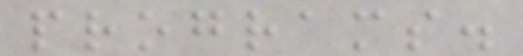programs.
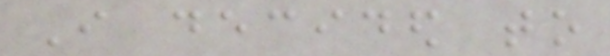I decided to
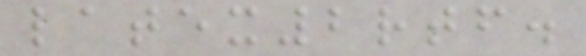latex2rtf.
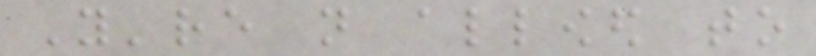You're not allowed to
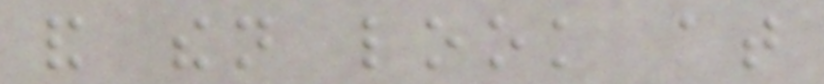and then look at
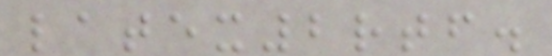latex2rtf.
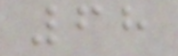68
